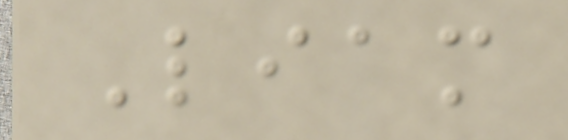Liam
